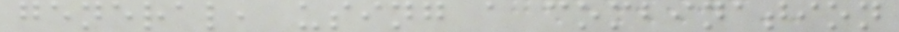general, using a combination
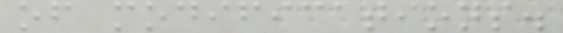of modifications.
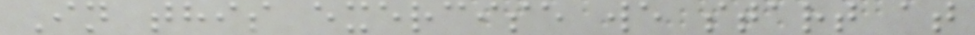In this exercise we start at
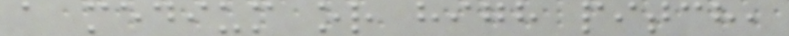a medium or high pitch,
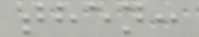then:
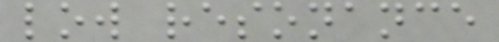low resonance
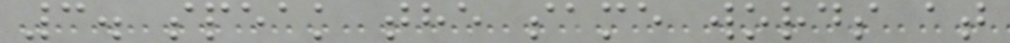3. speak the same words at
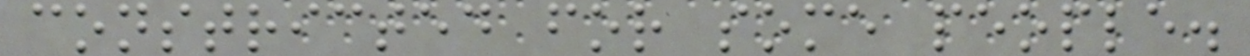constricted for some people.
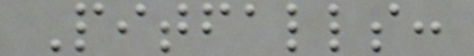Pitfalls:
